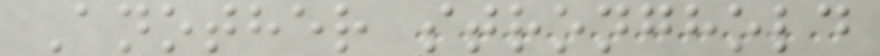Another stronghold
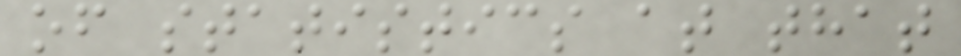of statistics at that
